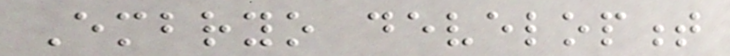Embryo development
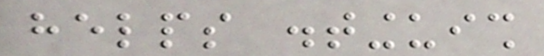helps distinguish
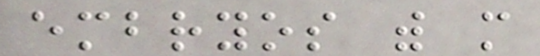embryos with more
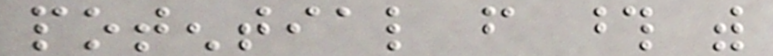potential from those with
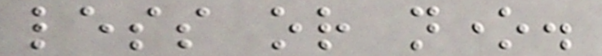less or none.
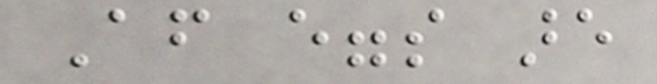After eggs are
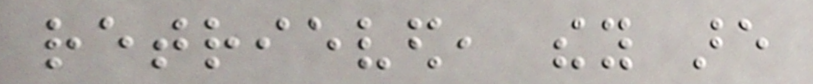retrieved, they are
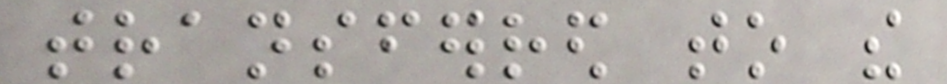transferred to the
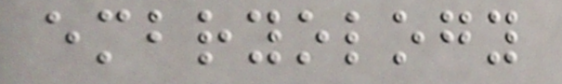embryology
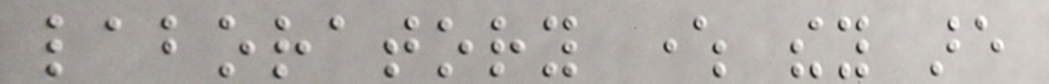laboratory where they are
